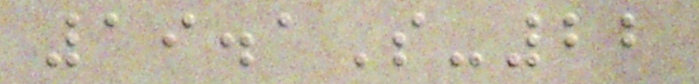19.1S-22
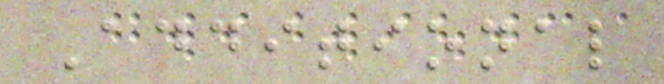Additional
